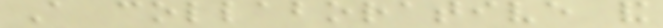A collaborative and
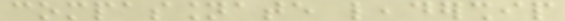compassionate leadership
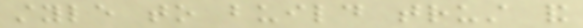style to build trust and
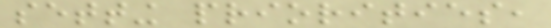setting priorities,
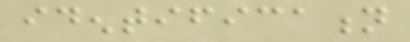identification
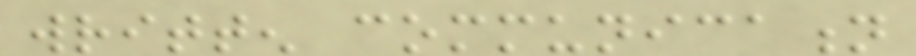written communication
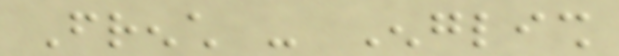French - English
